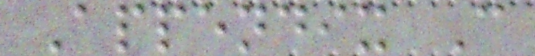Appendix C
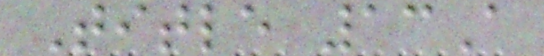Title 13A
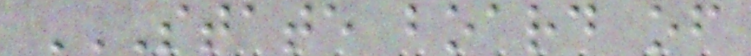STATE BOARD OF
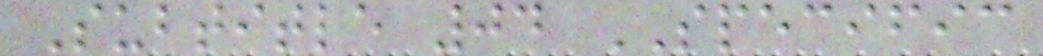Subtitle 04 SPECIFIC
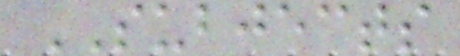SUBJECTS
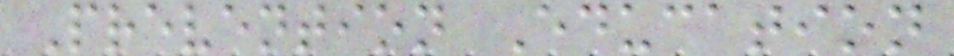Prevention Education
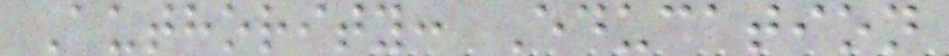Authority: Education
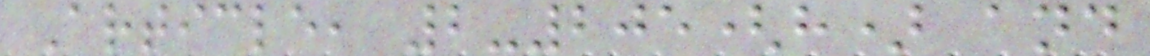Article, 2-205(h) and
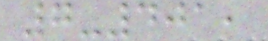7-401,
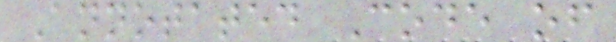Annotated Code of
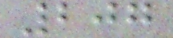207
